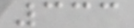333
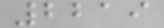2219
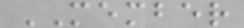MEMBER
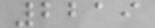2219
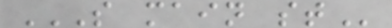S MAIN ST
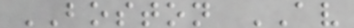BOSTON AV
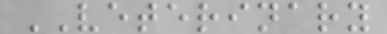VETERINARY
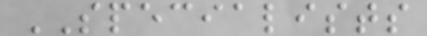SPECIALISTS
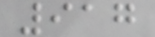917
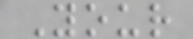Your
